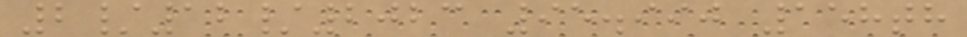2/12/2023 95.990 158th
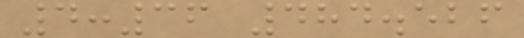4:36 484.526
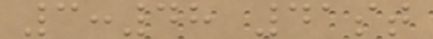3:48 41st
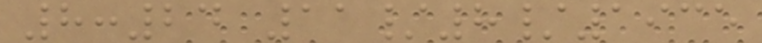8:24 11/8/1935
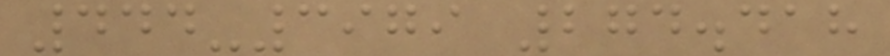444-3979 274.418
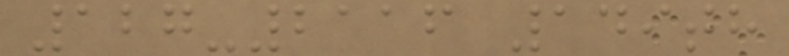127-2116 149th
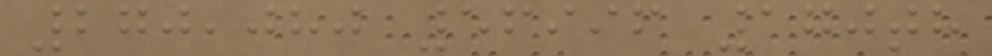270,080 56996 170th
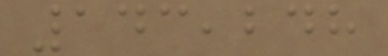143,248
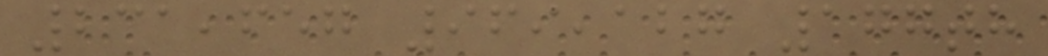231,657 969,127 177th
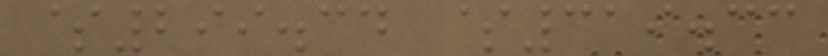$299.34 $319.33
